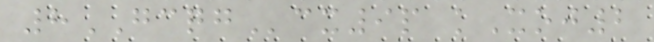8GCQGcx9p kXoj2
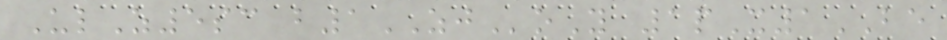UlZ5sc b1ZJoY 1pX1BE
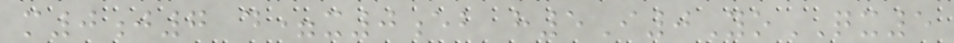m0j7 d=x0eb h5I0YoQX5
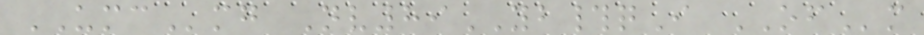UMCmg Nv89YB#qI OFm
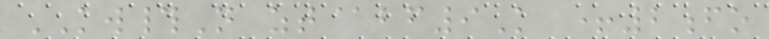KW#N zt@bf9K +2fo
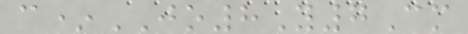c*JO8Y7Cm
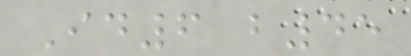Id6 b45
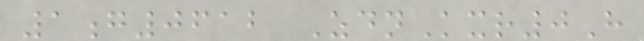1g0612 ZdnKxr0H
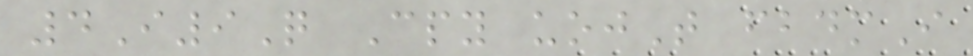4I9Q Cpy uojT fbdmI
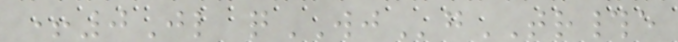+0Jl qWJgTR#e
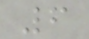6
